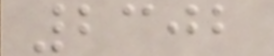2302
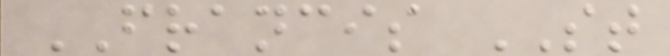FRANCIS ST
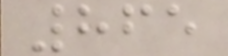865
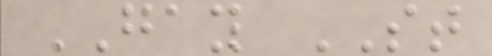GAY ST
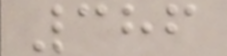386
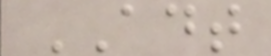ADT
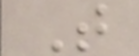T
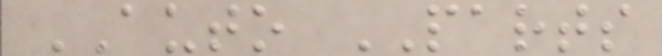AUTO PARTS
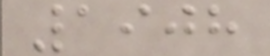1908
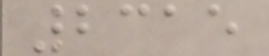2315
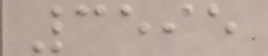3595
